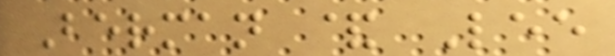Berman & Lee
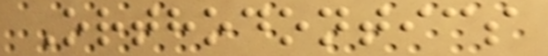Orthodontics
